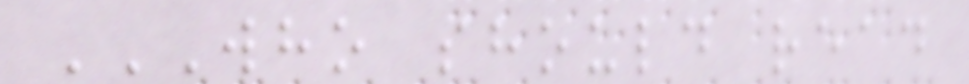WHO SHOULD READ
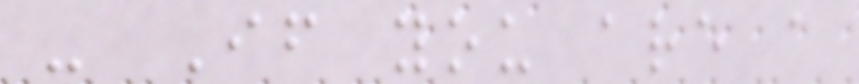- If you are a
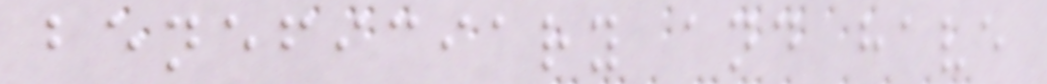beneficiary and have
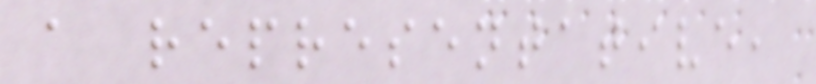a representative,
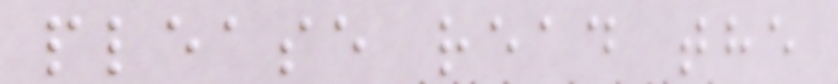please read the
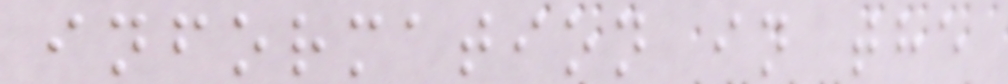information in the
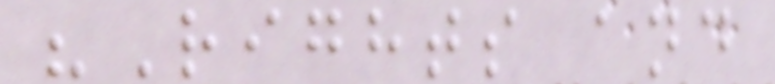"Rights and
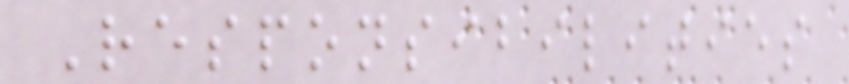Responsibilities
